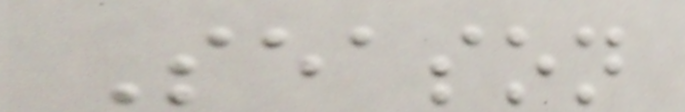Season
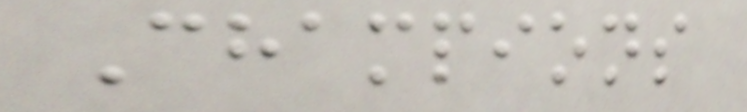Champions
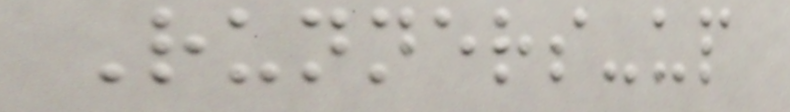Runners-up
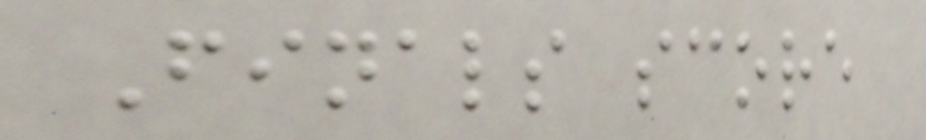Finals score
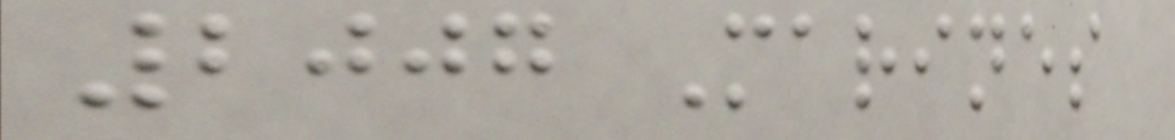2007 Marines
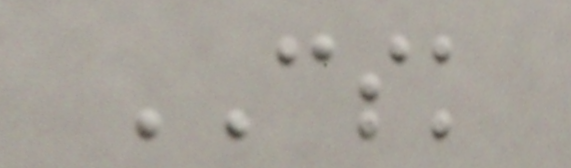CSK
